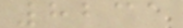8231
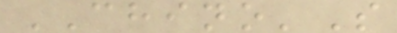CHINO'S
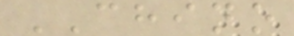CHINO
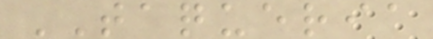TAQUERIA
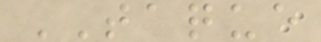TAQUE
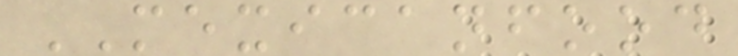MEXICANFOOD
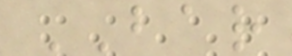BAR
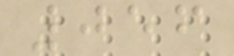056
